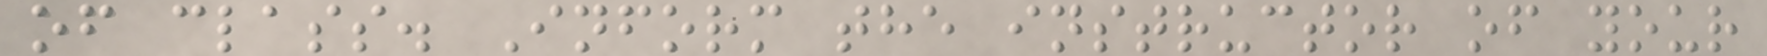of class. Inform the instructor of your
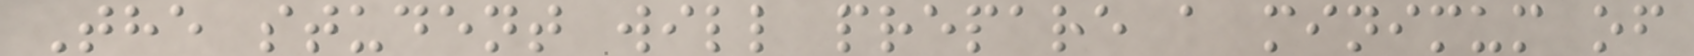The student will prepare a minimum of
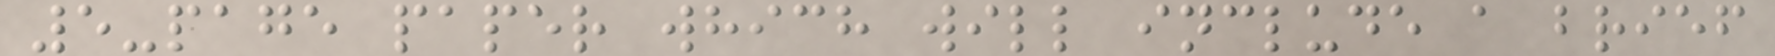5-page paper which will include a brief
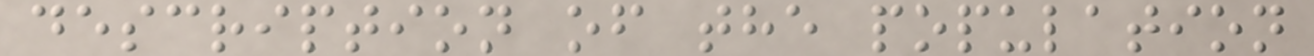description of the population
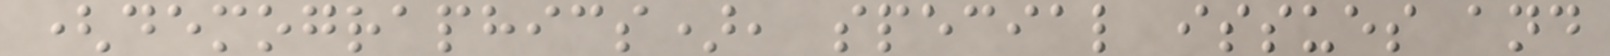(demographics), special issues and
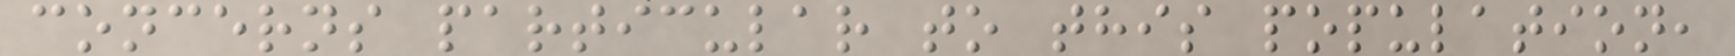concerns particular to this population,
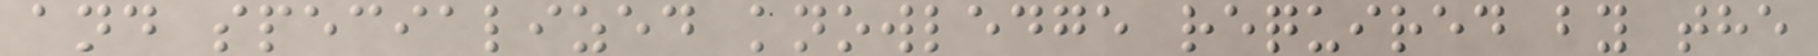and specialized knowledge required by the
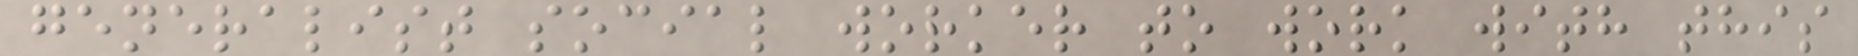generalist social worker to work with this
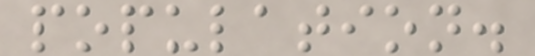population.
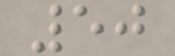50
